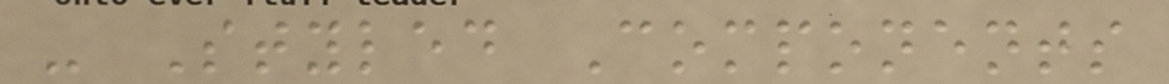- Styled Components
